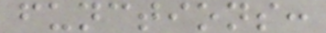functions:
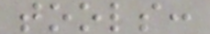tools:
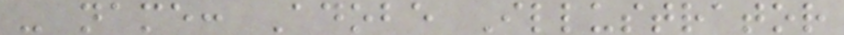- name: Adobe Illustrator
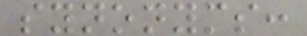synonyms:
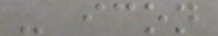- icon
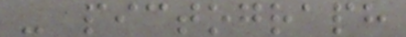- pictograph
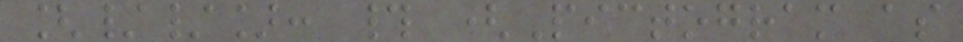[//]: # (Pictogram as
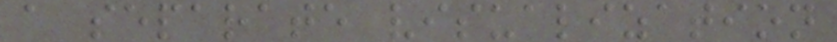a separate visualization
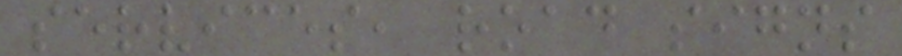services, road signs
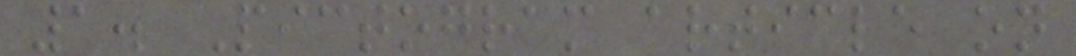1. Pictogram article on
